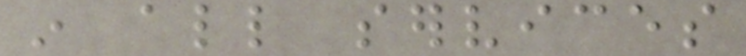in all services
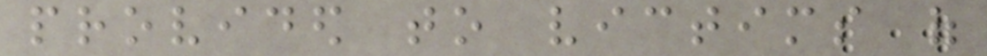provided to victims of
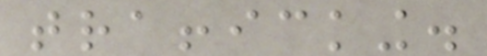trafficking.
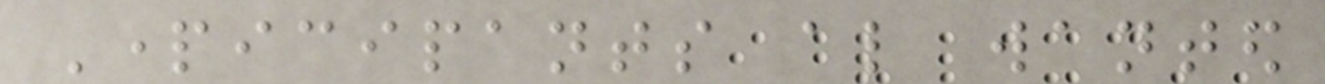Participants also wanted
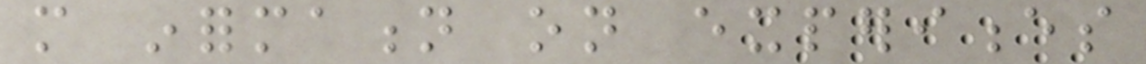more information on experiences
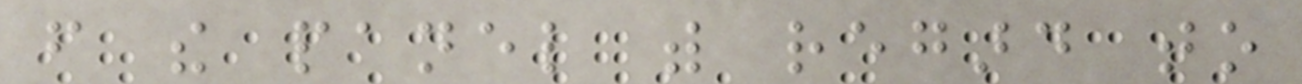from the panel with regard to
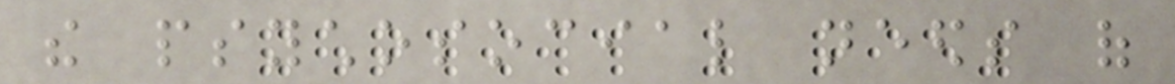the psychosocial needs of
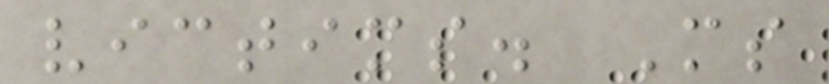victims. Ms
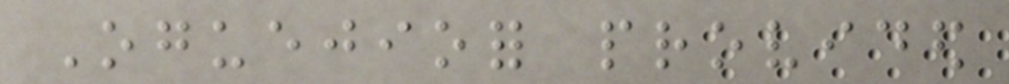Oguejiofor provided
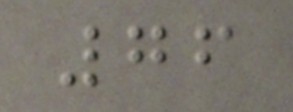76
